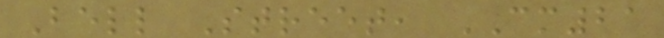Bell Street, CM21
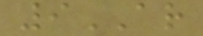9AR
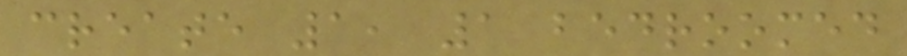create 1, 1 bedroomed
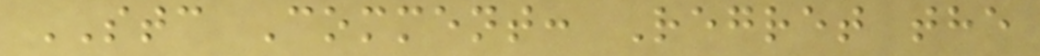STC Comment: Regret the
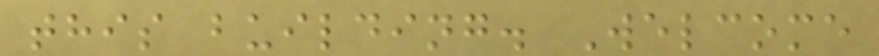this building. Welcome
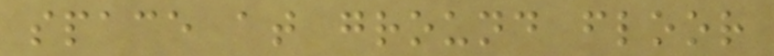space at ground floor
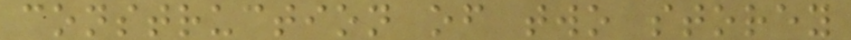construction of two storey
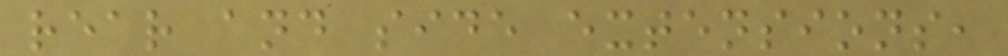rear and side extensions,
